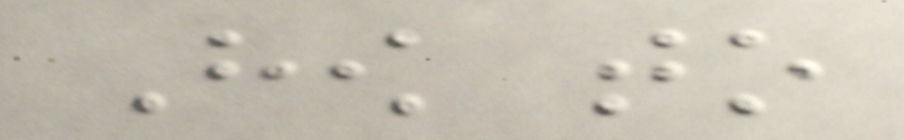How to
